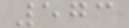573
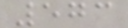573
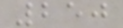250
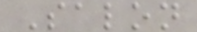Salon
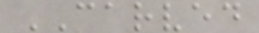CARVED
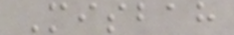Misbah
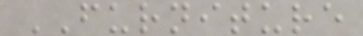FURNITURE
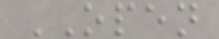OPEN
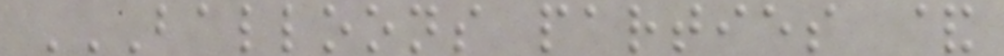BALLOONS PARTIES &
